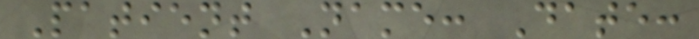Patient Name: Date:
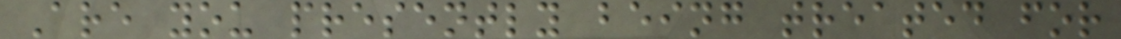Are you presently being treated for
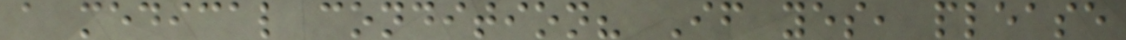a medical condition? If yes, please
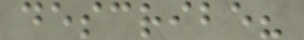describe?
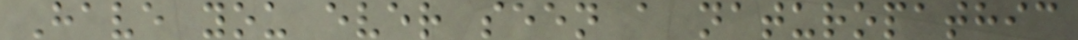Have you ever seen a naturopathic
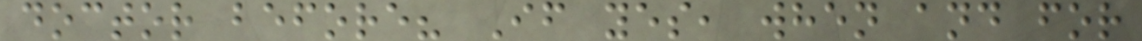doctor before? If yes, when and for
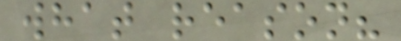what reason?
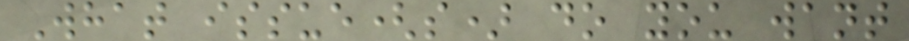What issue(s) do you want
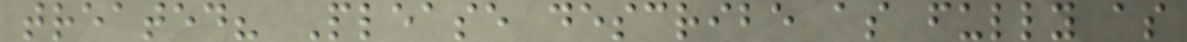treated? Please describe as fully as
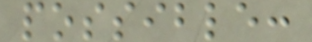possible:
